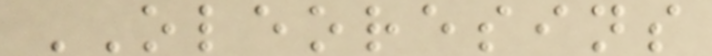OLEORESINS
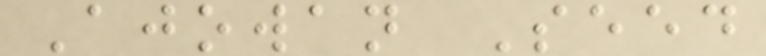Ajowan Seed
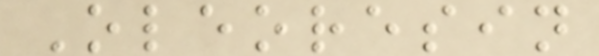Oleoresin
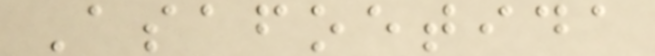Asafoetida
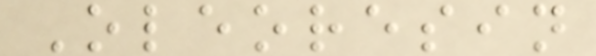Oleoresin
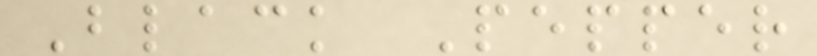Black Pepper
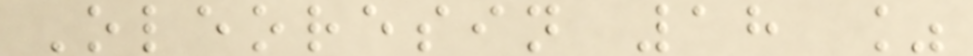Oleoresin 18 %
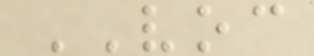VOC
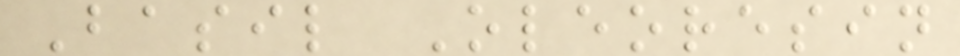Basil Oleoresin
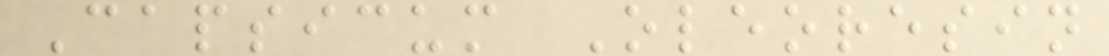Capsicum Oleoresin
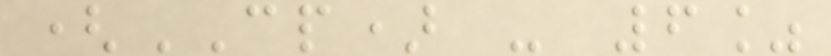(CP) - 6%
